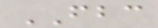FBC
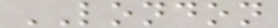LONDON
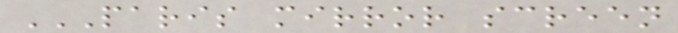PARIS MIRROR SCREEN
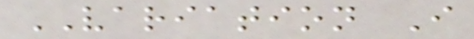VARIATION I
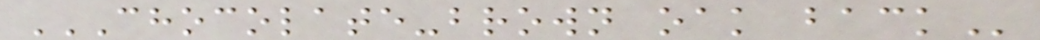CHOCOLATE-BROWN OAK BACK
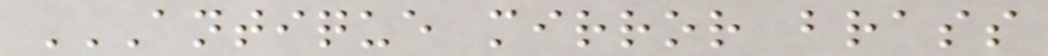ANTIQUE MIRROR BRASS
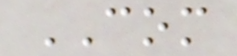COM
